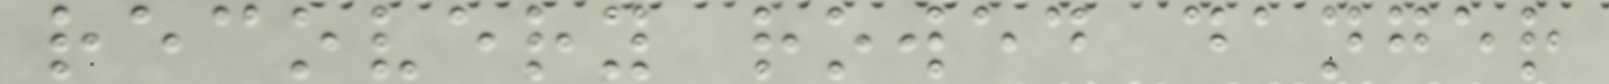recovery rowed danger
